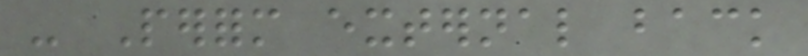- Perform external back
